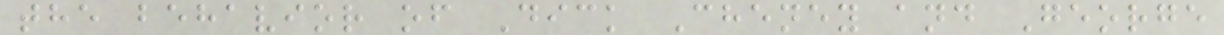the behavior of Dick Cheney and George
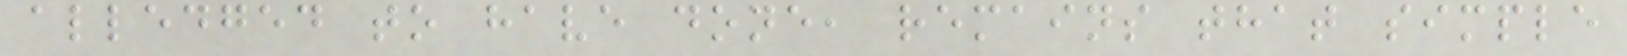alledged to have done, remains that simple
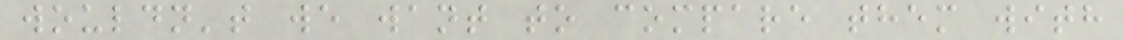wouldn't we want to compare them with
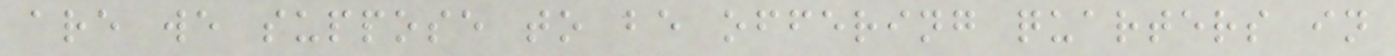are we suppose to be offering quarters in
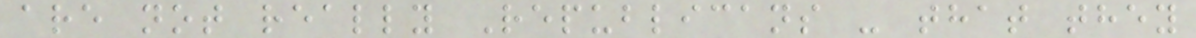are not really Republicans - that they
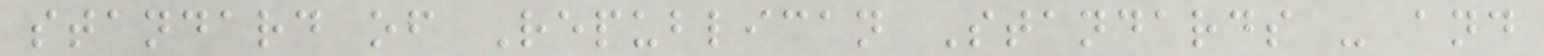standard of Republican Standards - and
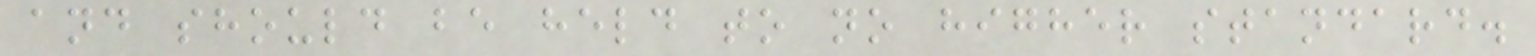and should be held to no higher standard.
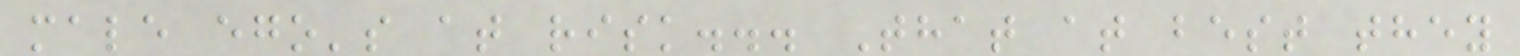male ego's at risk... That at best they
